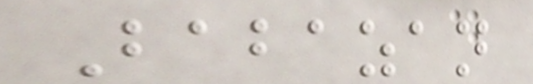Babazan
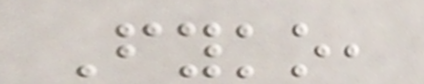Fyko,
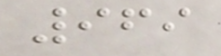969
